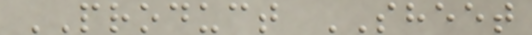PRODUCT SHEET
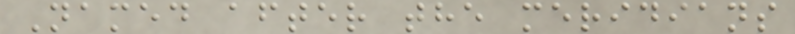Named after the meridians
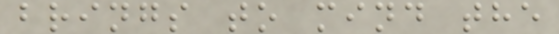brings to mind the
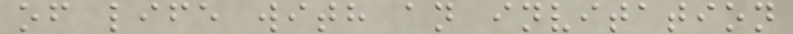of life with an invitation
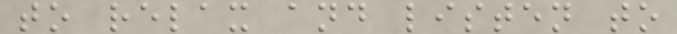to relax and listen to
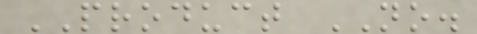PRODUCT NO.
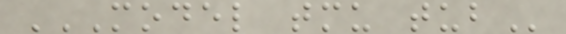MODEL TMU TUB
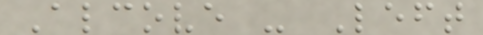Alcove - Left
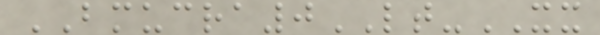BMUCRA0LT-XX
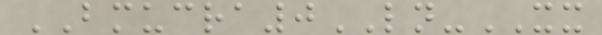BMUCRA0LN-XX
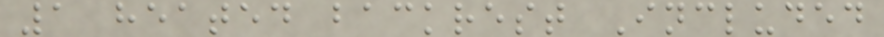1 heated backrest Included
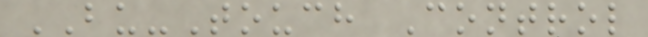BU-Touch Control
